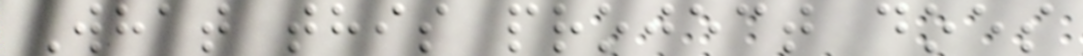What this project does
